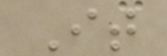It
